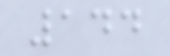144
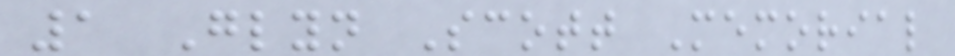1 Glyn Scott Memorial
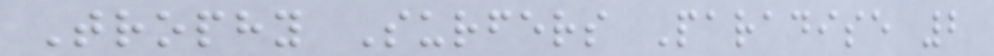Trophy Surfers Paradise 2
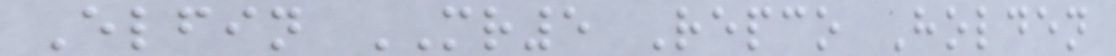Elfin MR5 Repco Holden
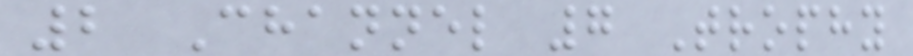2 Channel 7 Trophy
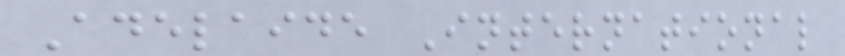Adelaide International
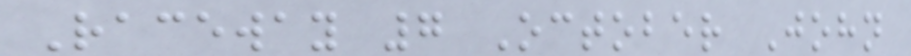Raceway 7 October John
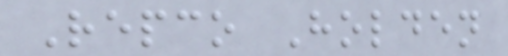Repco Holden
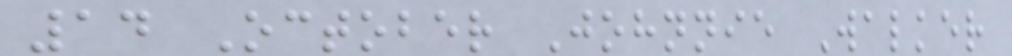14 October Johnnie Walker
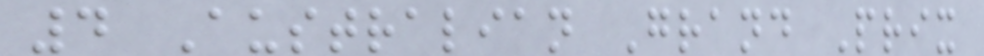4 Australian Grand Prix
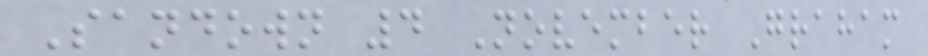Sandown 4 November Graham
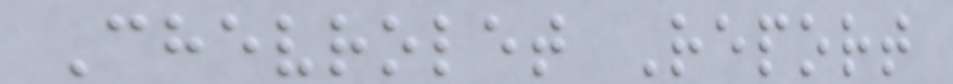Chevrolet Report
